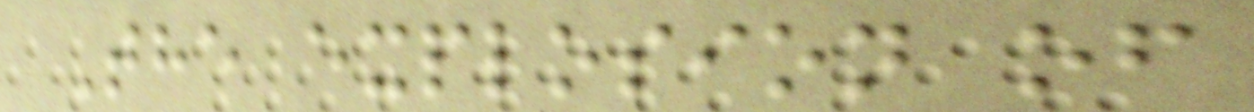The explosion of
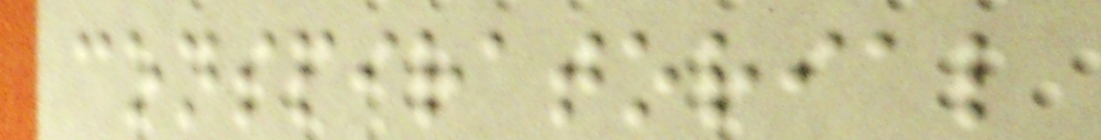conspiratorial
